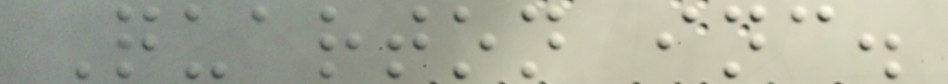Quarton inc.
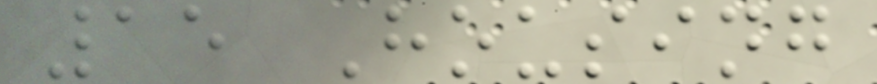15 Housing
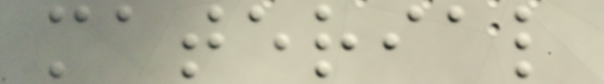material
